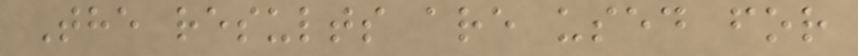The results are used for
